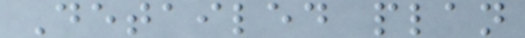Detailed plan
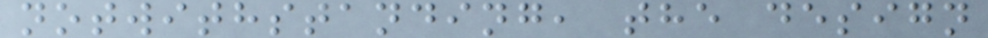notwithstanding, the design
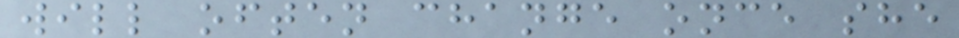will often change once she
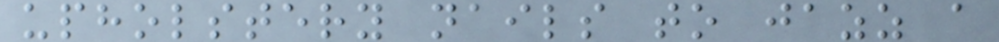upholstery nails to jazz a
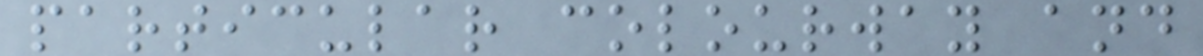particular colourway and
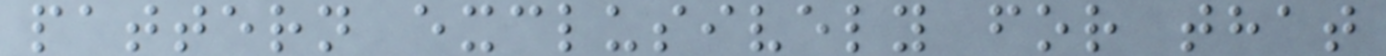pattern exclusively for that
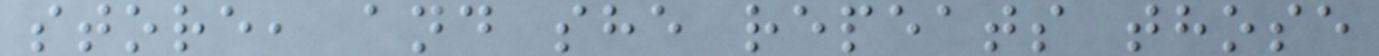store, and she repeats those
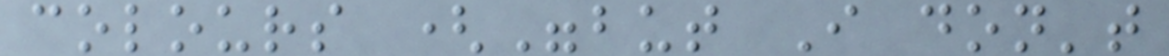colours ("but I don't
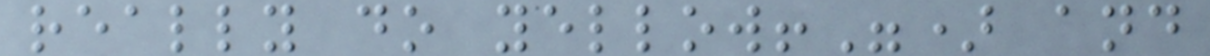really do yellow!") and
